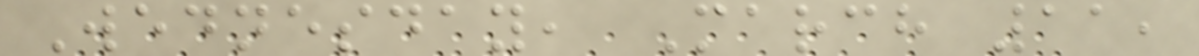Wednesday, March 11,
